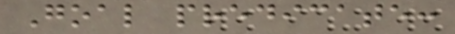Goal predicate:
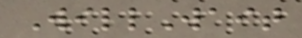WillWait
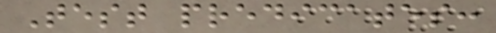Test predicates:
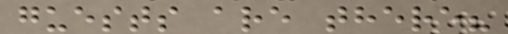guests are there?
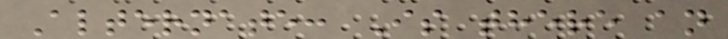Alternate: Is there an
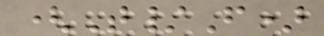(T/F)
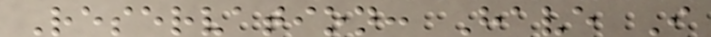Reservation: Have I
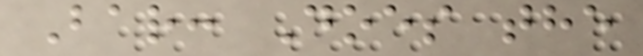Bar: Does the
